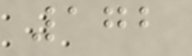172
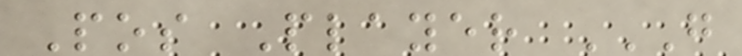Pos Player G
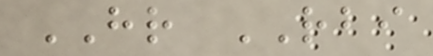HR RBI
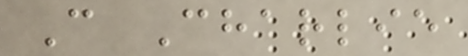C Charlie
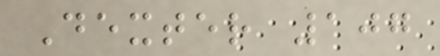Dexter 107
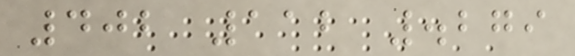402 112 .279
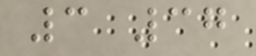3 37
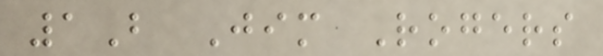1B Jim Rogers
